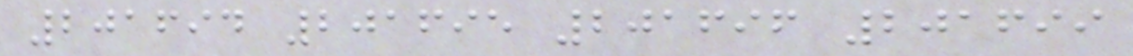201694 201695 201696 201699
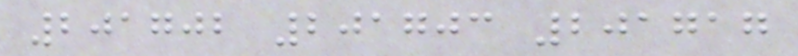201702 201703 201717
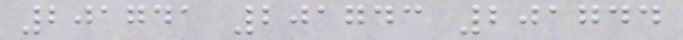201741 201743 201744
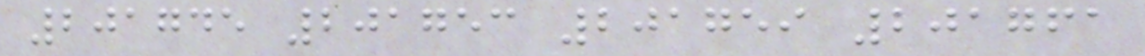201745 201753 201759 201761
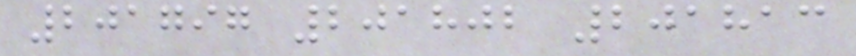201797 201802 201813
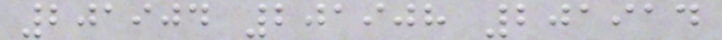201904 201908 201914
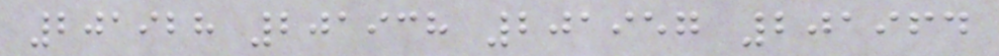201928 201938 201957 201964
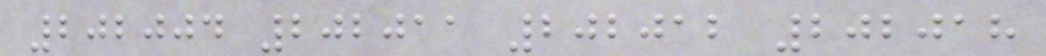202004 202011 202012 202018
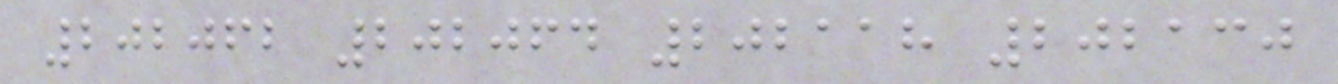202062 202064 202118 202130
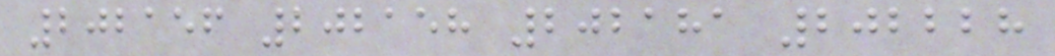202156 202158 202181 202228
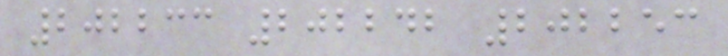202233 202242 202253
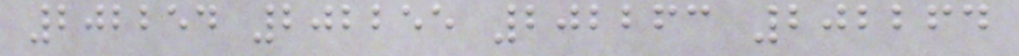202254 202255 202263 202264
